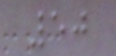50
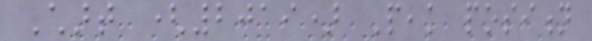Chart (2019) Peak position
